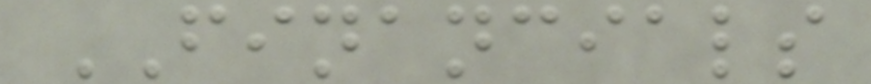FINANCIALS
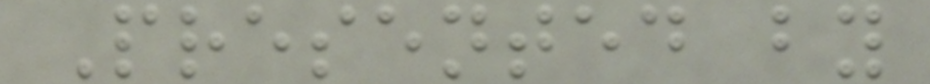Presented by
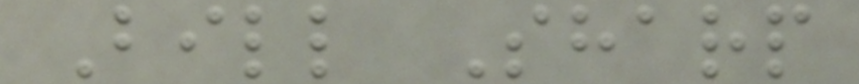Bill Sharp
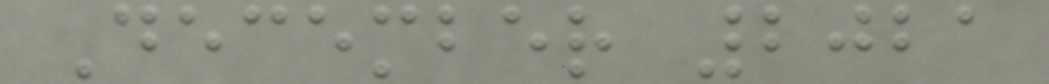December 2021
